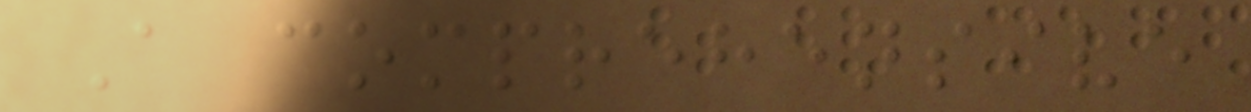A comprehensive
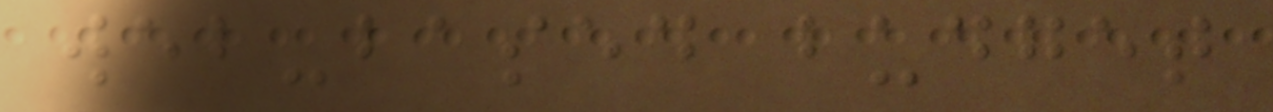web-based budget
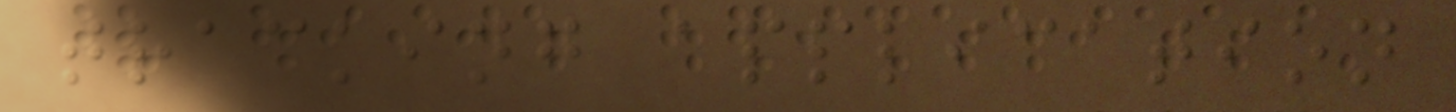tracking application
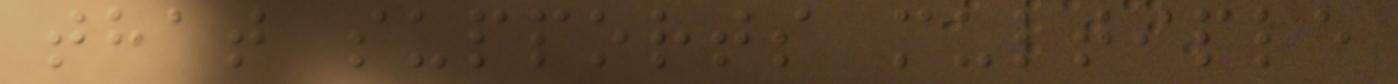that supports multiple
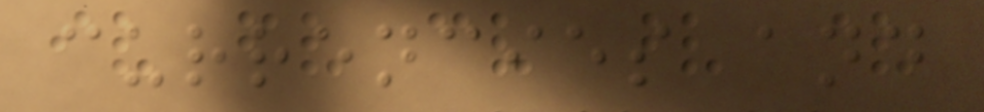currencies and
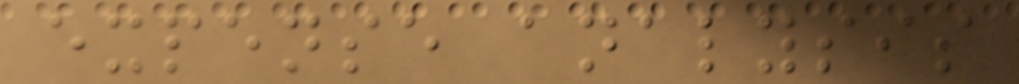expense analysis
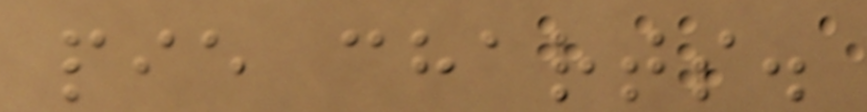pie charts.
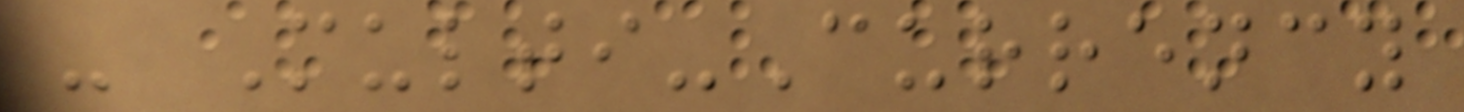- Multi-Currency
